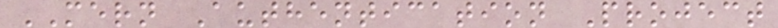MERN Authentication Project
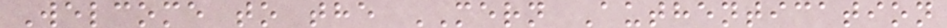Welcome to the MERN Authentication
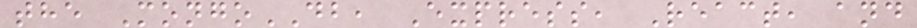the MongoDB, Express, React, and
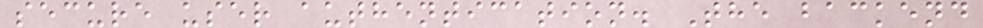secure user authentication. The backend
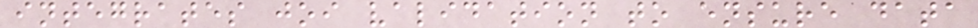integrates joi validation to ensure data
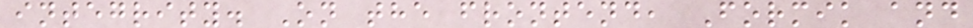integrity. On the frontend, Formik and
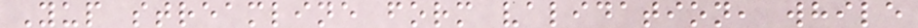Yup streamline form validation, while
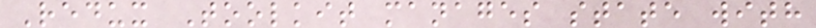Redux Toolkit manages state with
